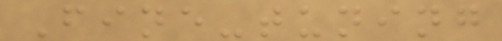Fine-tuning
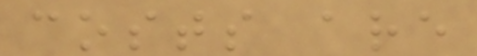costs are
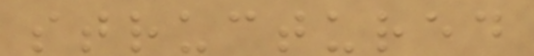structured
